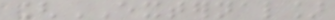[EXTERNAL]
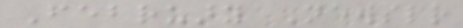February Newsletter
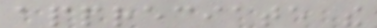appreciate the
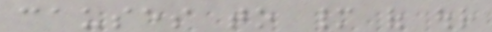causes to many of our
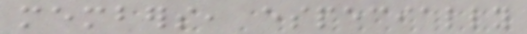members, especially
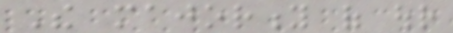The majority of our
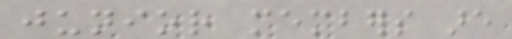junior members are
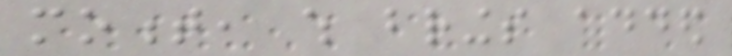moment, which brings added
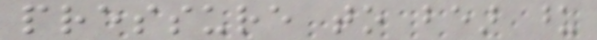pressure to bear upon
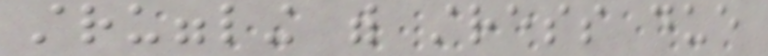struggling with stress due
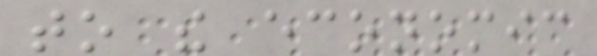to the economic
